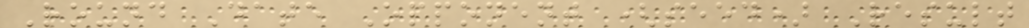Round Date Opponent (seed) Result
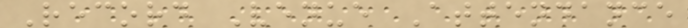Record Venue Attendance
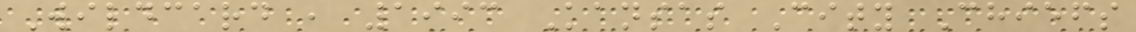Wildcard , 1993 Kansas City Chiefs
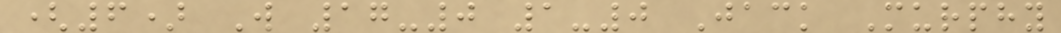(6) W 17-0 1-0 Jack Murphy
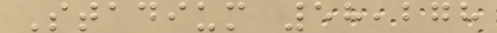Stadium 58,278
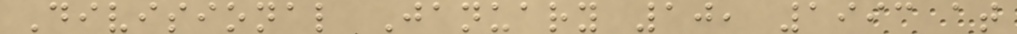Divisional January 10, 1993 at
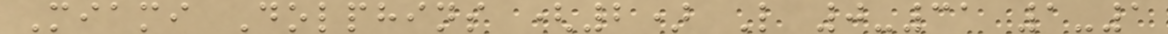Miami Dolphins (2) L 0-31 1-1
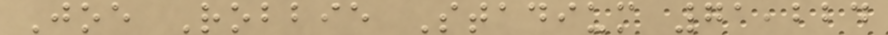Joe Robbie Stadium 71,224
